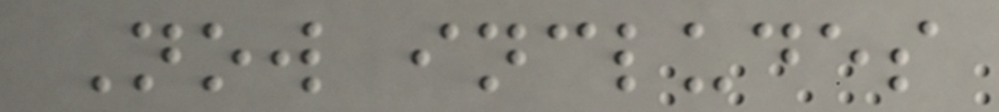Now includes
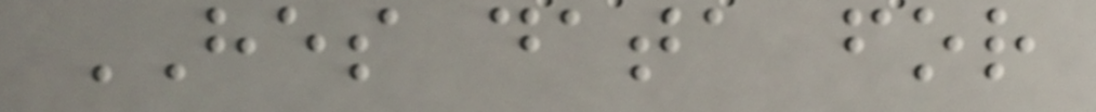HES data for
